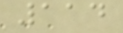114
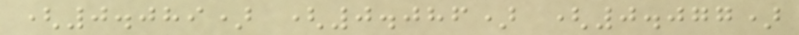(0.089) (0.086) (0.077)
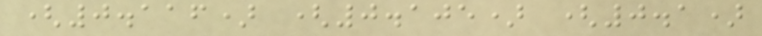(0.116) (0.105) (0.1)
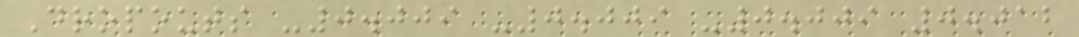Dropouts -0.009 -0.009 -0.009 0.012
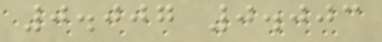0.007 0.003
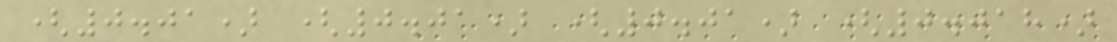(0.01) (0.01) (0.01) (0.018)
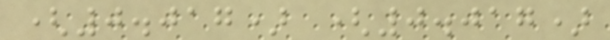(0.017) (0.017)
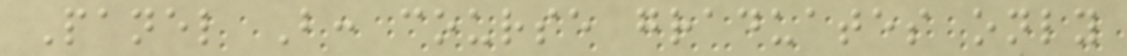Panel B: course graduates only
